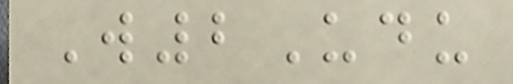W2Udu
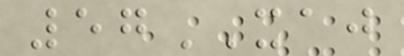57XAJ
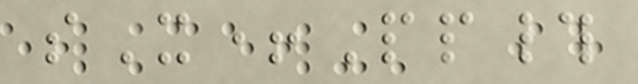sX+Pp#
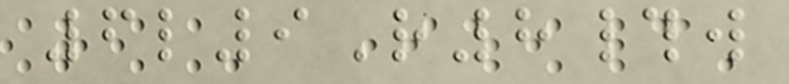6l9R8#w
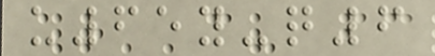u65y-q6
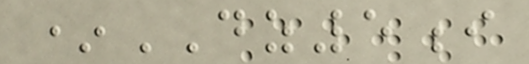*DZ5i
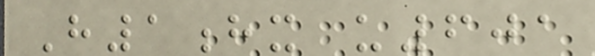H1hx u601
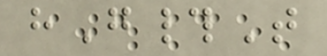hG#T
